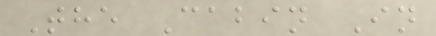The Cabin In
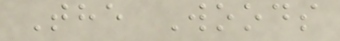The Woods
